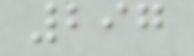297
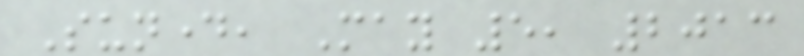Sunday, May 5, 2013
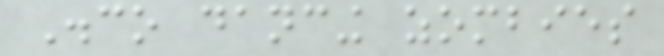Disco dancing zombies
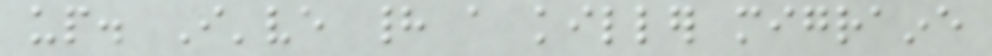up. I've had a killer migraine
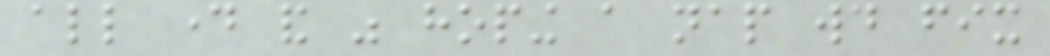all day and was hoping a nap would fix
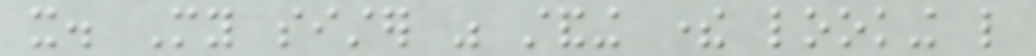it. My sister was standing there looking like
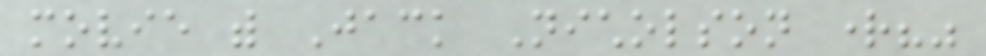movie with Jack Nicholson right?"
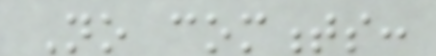No comments:
